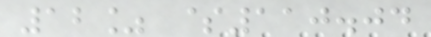12% $110.04
